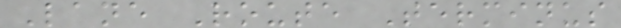Lane Route Terminus
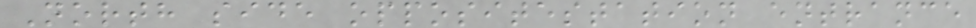North side oppositestation entrance
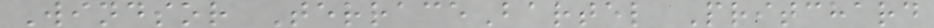Windsor TerraceBartel Pritchard
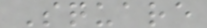Square
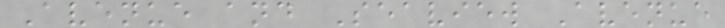Avenue and Seaview Avenue
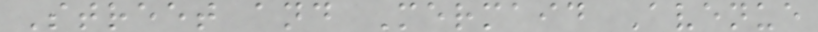Street and Mermaid Avenue
